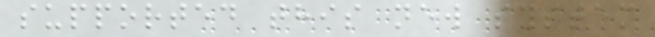supported this new system
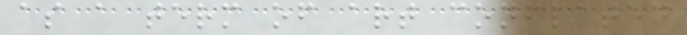as a term of art conflated
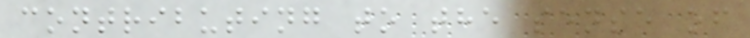contributing to the sense of
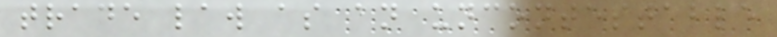trade law as an uncontestable
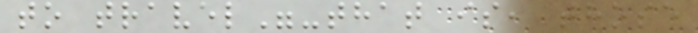to travel"-that is, those
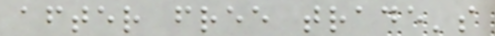after free trade's
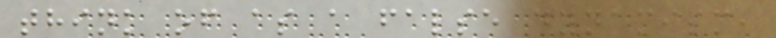think of as a false dynamism,
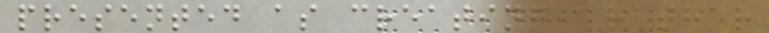presented as creating, rather
